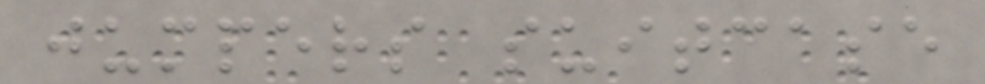jumpers suitcase
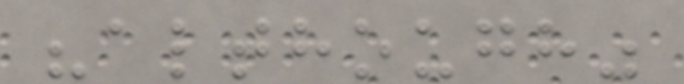"although"
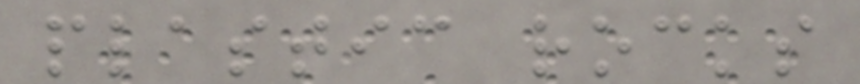plastic rocks
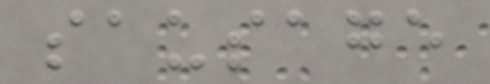sausage
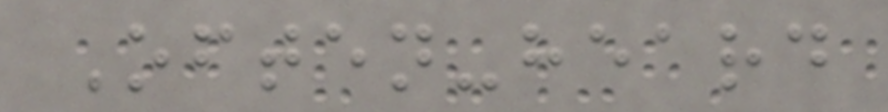Often-heard
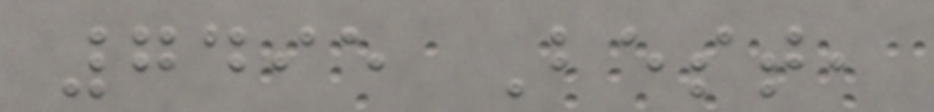7495 Best,
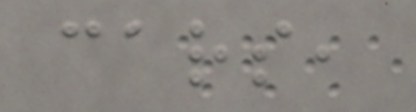cars,
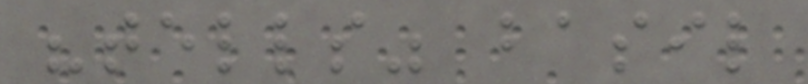"tells" basil
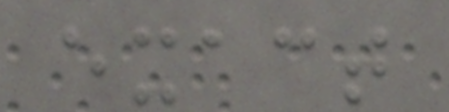exact
